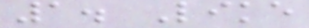1. Like
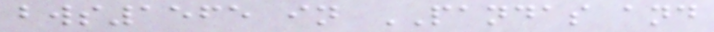bws1565 in PANDAS and
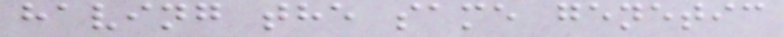having the same genetic
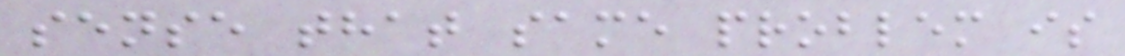sense that same problem is
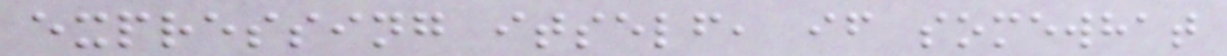expressing itself, if somewhat
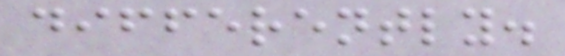differently.
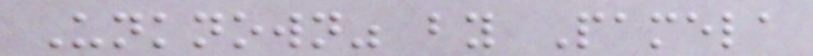Unknown" by Pamela
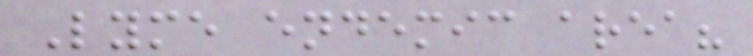Lyme endemic area?
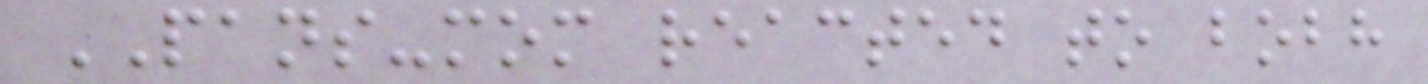PANS-mom reacted to bobh
